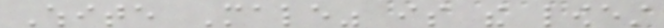White Male" is the lowest
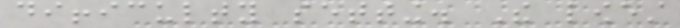difficulty setting. The lowest
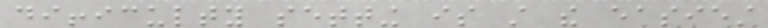difficulty setting is still the easiest
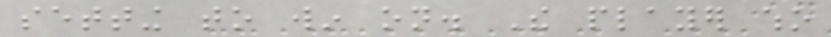setting to win on. The player who
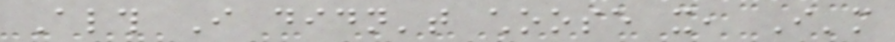Although I didn't choose it, I'm
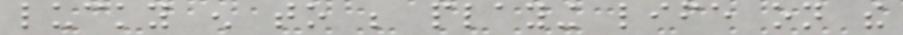lucky enough to be playing life on the
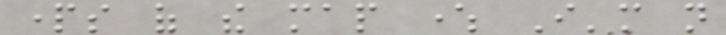parts of the map where I'm not
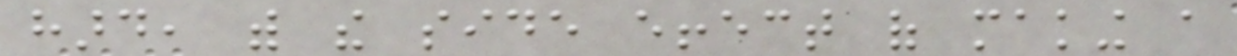hard, with the side effect of making a
